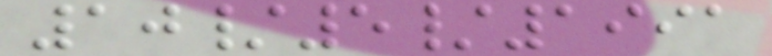10/5/1991
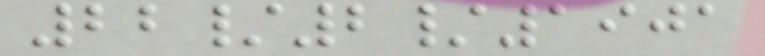22/2/1901
